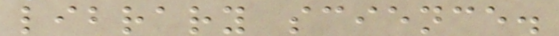library science.
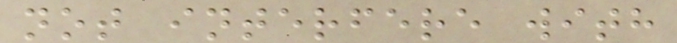not interfere with
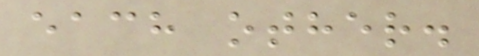each other.
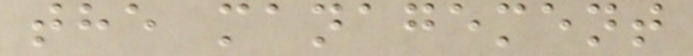the management
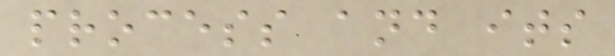process and its
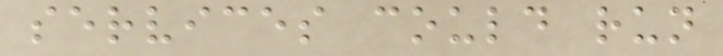services could run
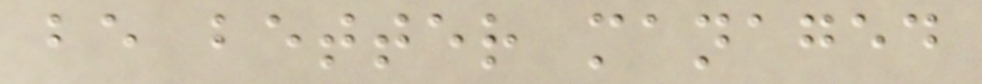be better managed
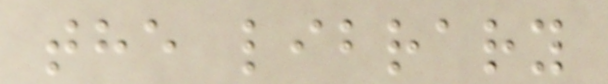the library
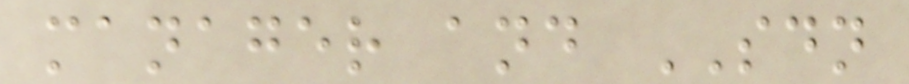manager and SDN
